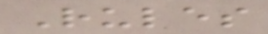Rules
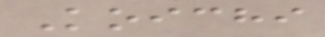Koichi
